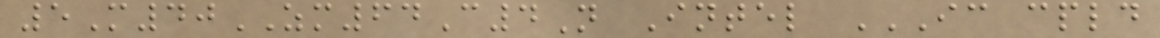5M40ZM64C4N Intel IC CPLD
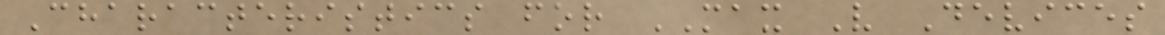Characteristics for MAX V Devices
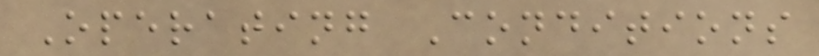Operating Conditions
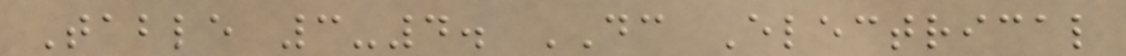Table 3-4. DC Electrical
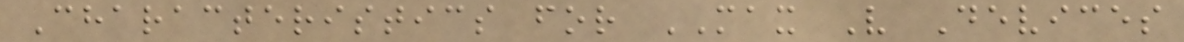Characteristics for MAX V Devices
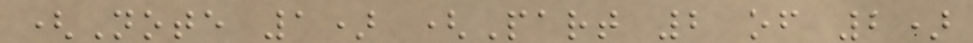(Note 1) (Part 2 of 2)
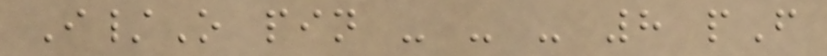I/O pin - - - 8 pF
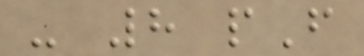- 8 pF
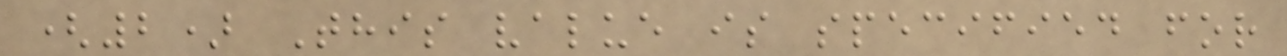(2) This value is specified for
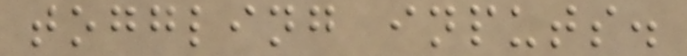toggling inputs.
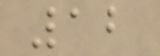12
